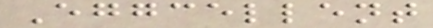Eggcellent
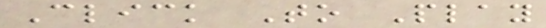Click To Play
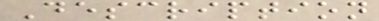Description
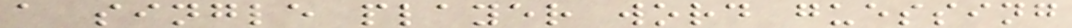a single player word guessing
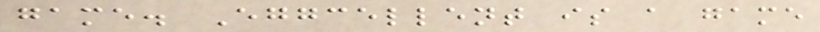game. Eggcellent is a game
